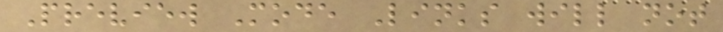Preview Mode Links will not
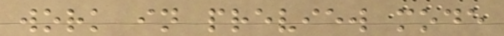work in preview mode
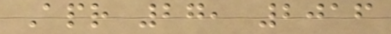Apr 27, 2016
